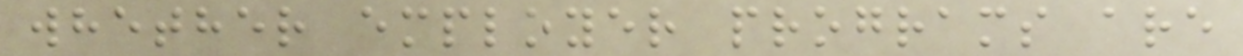whether employer programs are
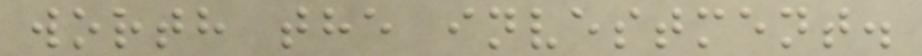worth the investment.
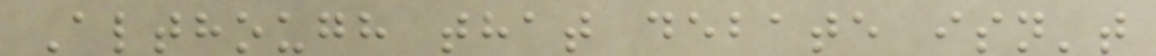Although that debate isn't
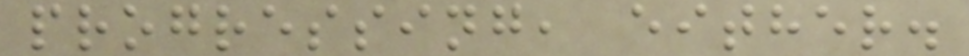progressing, either.
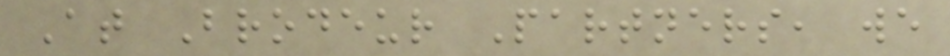At Brodeur Partners, we
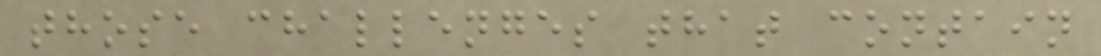those challenges that contain
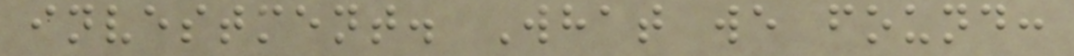investment. What we found:
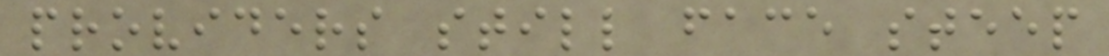providers still face steep
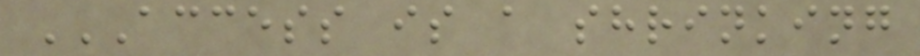ACCESS IS A SHRINKING
